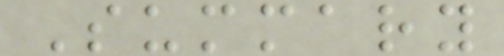Summary
